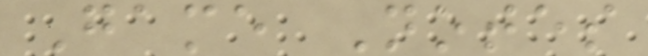Game Notes
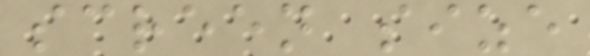screen size
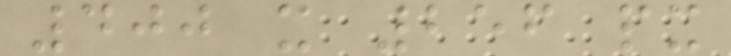400 x 256 px
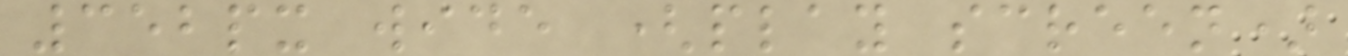352px wide (play screen)
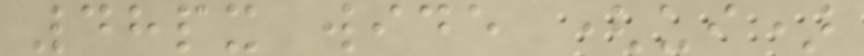48px wide (ui)
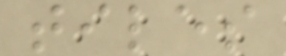tiles
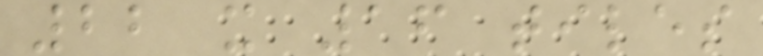22 x 16 tiles
